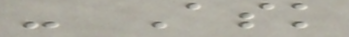- Ask
